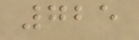725
